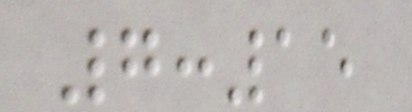7:15
